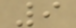9
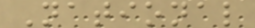National
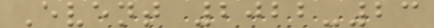Event 2022-23
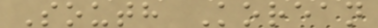South Korean
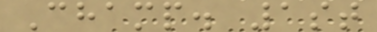Champ. 1st
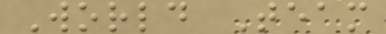World Team
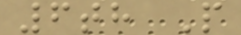6th P
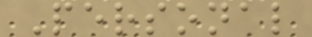Personal
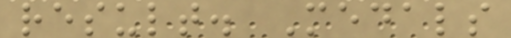result. Medals
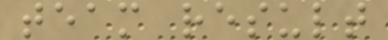team result
